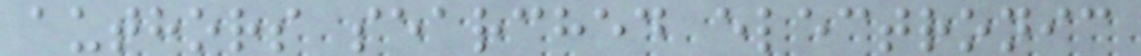authors searched electronic
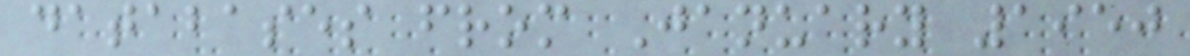databases from January 1950
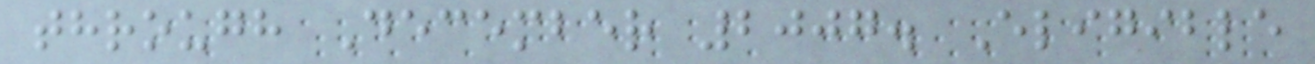through December 2007. Eligible
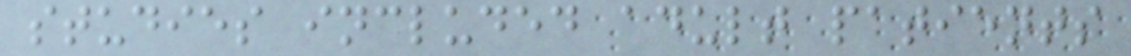studies included adult patients
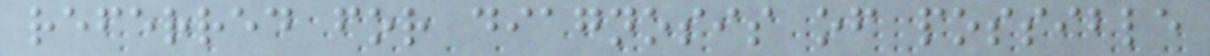referred for diagnosis of possible
